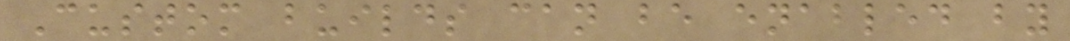Custom builds can be enabled by
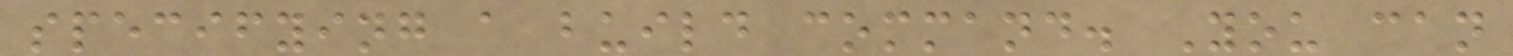specifying a build command. You can
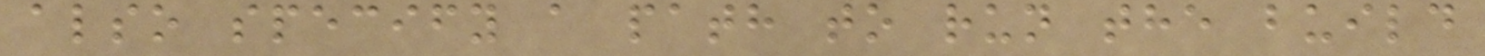also specify a path to run the build
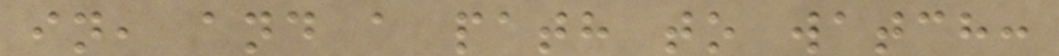in, and a path to watch:
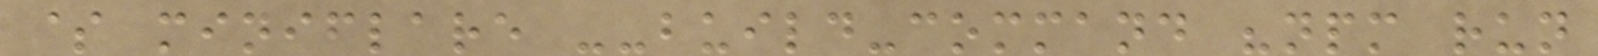$ miniflare --build-command "npm run
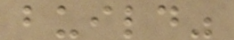build"
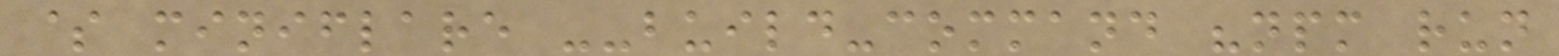$ miniflare --build-command "npm run
